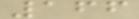166
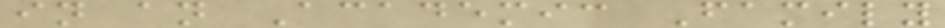in an Academic Family
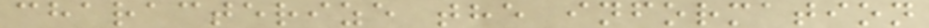characterize the information
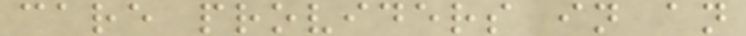care providers in an
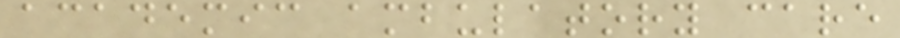academic ambulatory care
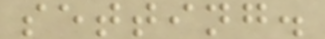setting.
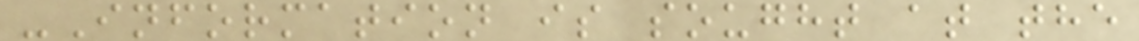-Information is sought at the
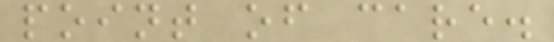point of care.
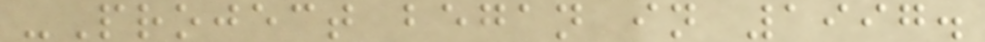-Project began in 1997.
